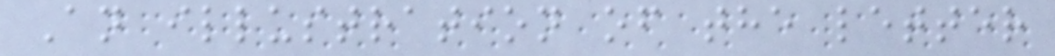An illustration of the letter
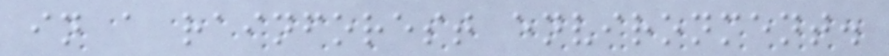in a rainforest environment.
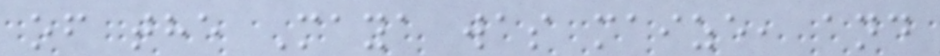of the Maya was maize, and
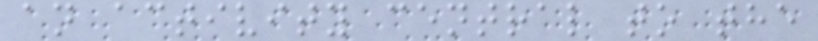an activity central to the
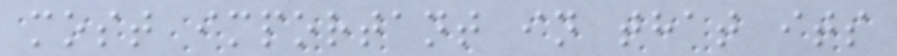most important in that its
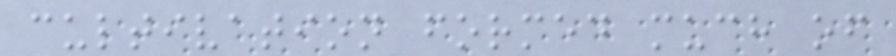cultivation formed much of
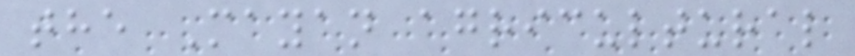the Mayan agricultural
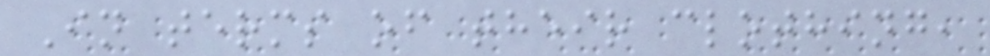In terms of their clothing,
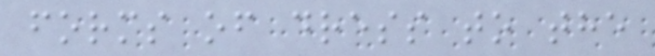forms of dress to the
